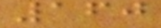160
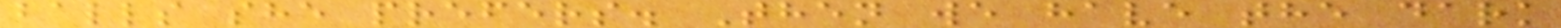balls she prefers. Then we have the dark
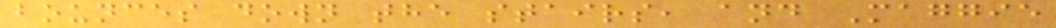bounces down the stairs, and Maggie
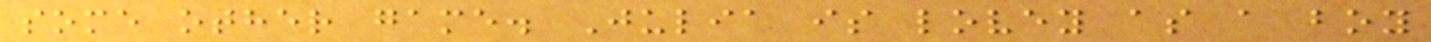some other game. Julia is lovey as a boy
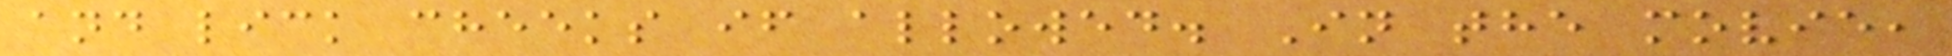and lick cheeks if allowed. In the movie,
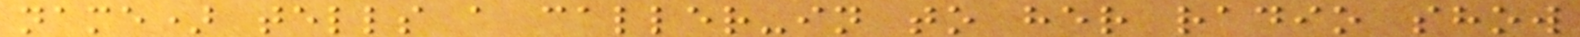name) tells a caller-in to her radio show
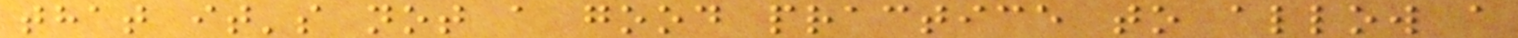that it's not a good practice to allow a
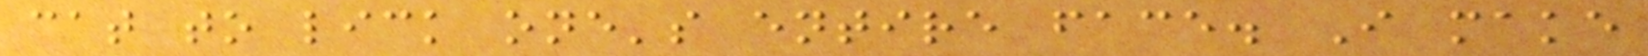cat to lick one's entire face. I make
